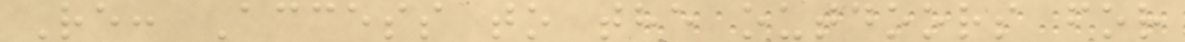Re: Access to the outdoors for
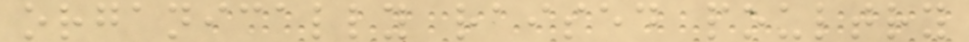organically raised poultry
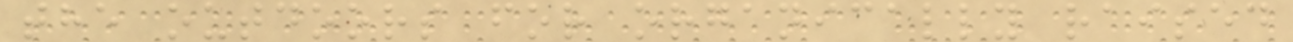the outdoors for organically raised
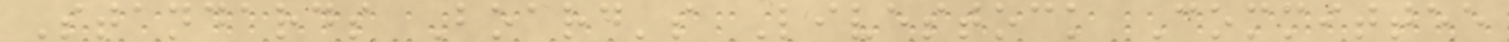Standards Board's Livestock Committee
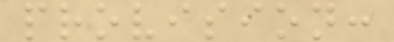provision:
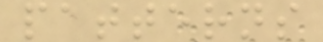patterns
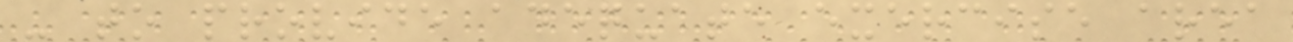- to provide adequate exercise area
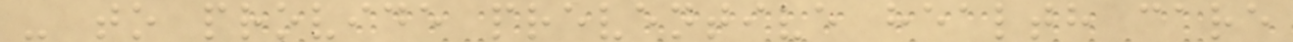- to provide preventive health care
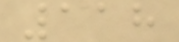118
